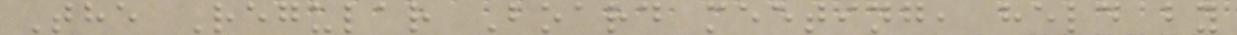The Regular Board meeting, held by
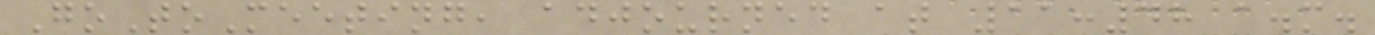GoToMeeting, adjourned at 11:48 a.m.
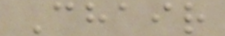Chair
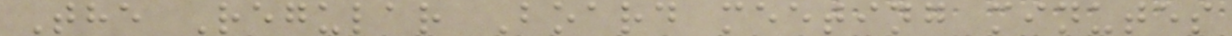The Regular Board meeting minutes
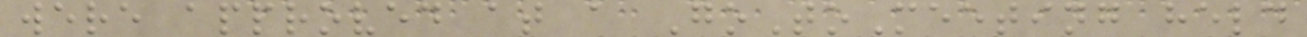were approved at a GoToMeeting held
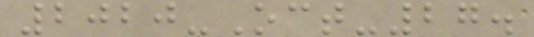2020-Oct-27.
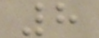8
